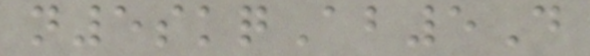n5skqAb5D
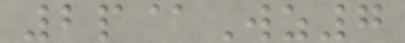2p@Wz7
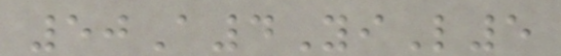50A4YiL5
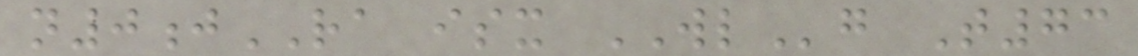n0jRA isx WLg T73
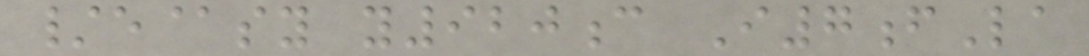/e@sy y920c I7fLa
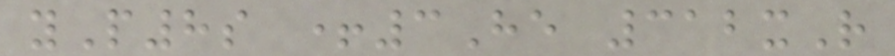yP8s +3He 312xR
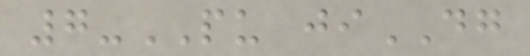7-PU jiDG
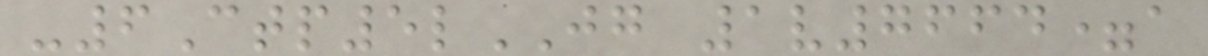-6Ctp5lJG 1v7664=a
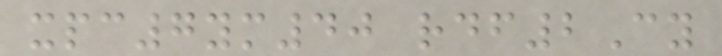xpc7ym40 rdf2Cy
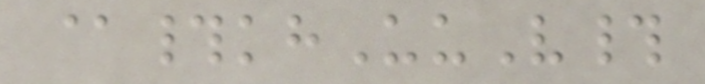@#khUuV#
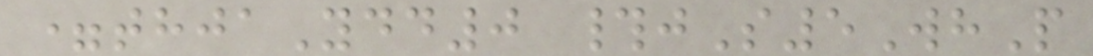=thjaYdd0 #jS5WhP
